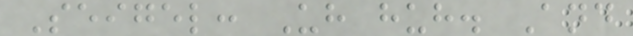Seigel: Uh huh. And
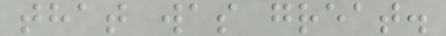that was great.
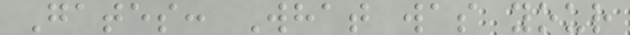Gates: What was your
